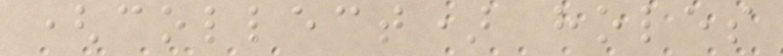(collect) holes
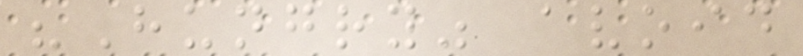"Hungry" avoid
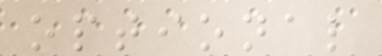optional
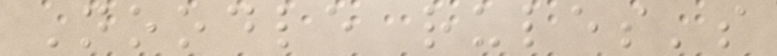Noodle rules's
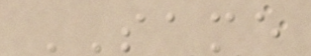SAME
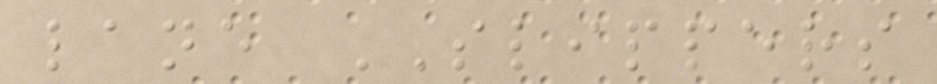lane SLIPPERS
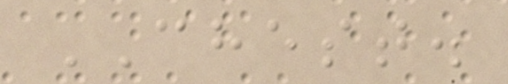CHEST.
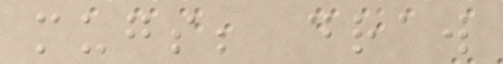mugs; draw
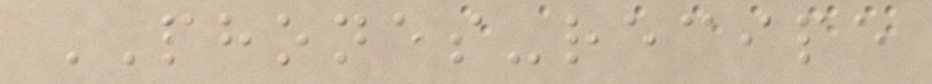PHONES-recipe
